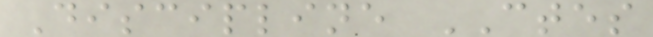Discipline CTES
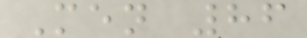Men 86
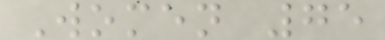Women 75
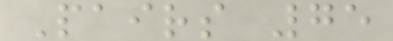Pairs 75
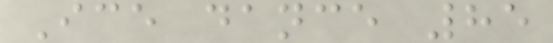Ice dance 85
